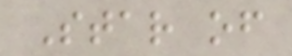Star of
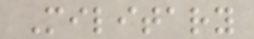Military
